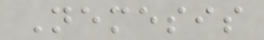Nemesis
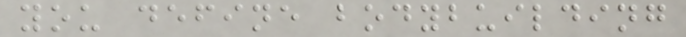you define bodybuilding
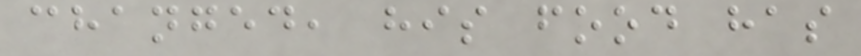changed, his food has
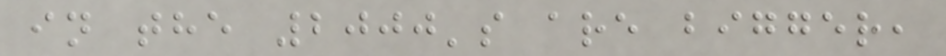in the 2000's are bigger,
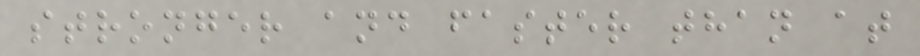stronger and faster than at
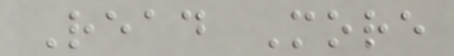Read More
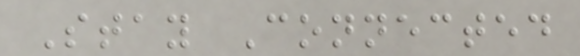Stay Connected
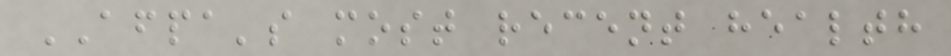AFPA's most recent health
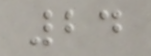24
